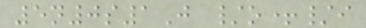5n0s1J /o+/i
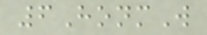6HonmW
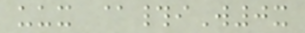uux @#iW0x
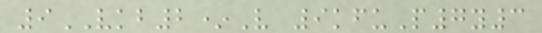9VKB2*V 9kfuP7y3
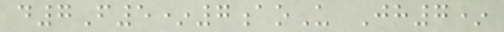d7F5*7aoU Jh7*
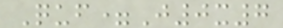Quf=J0x7
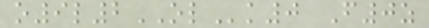o9l2OLk0 F0z
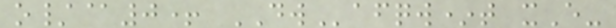o/@0+ DWafqw*t xE-
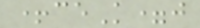+ceK=j
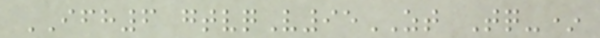IFH6 gtvqV95ZT Tq-*
